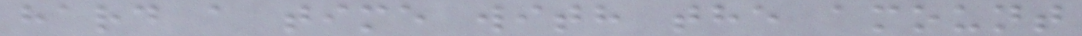hard a time with the amount
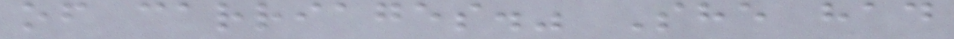of carriages." She had
